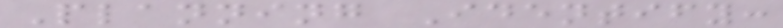Planning Identify:
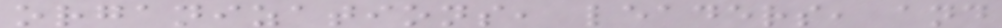organizations, leaders, and
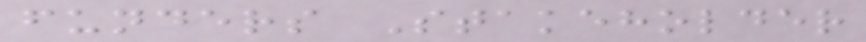funders Stakeholder
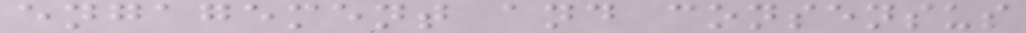engagement and consensus
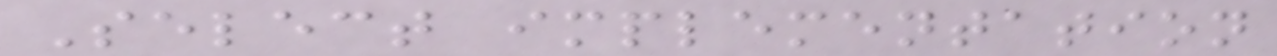Select implementation
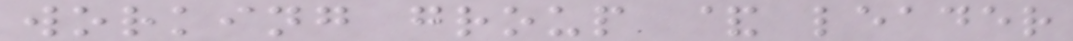working group & leader
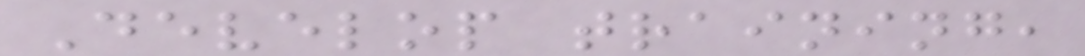Develop training,
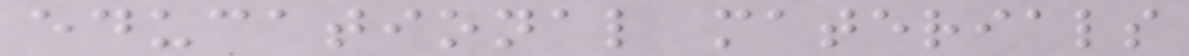educational materials
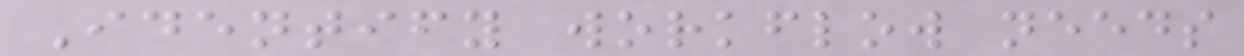Identify workflow needs
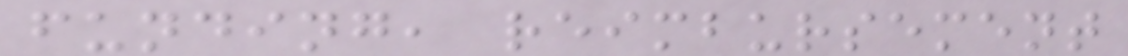funding, reimbursement
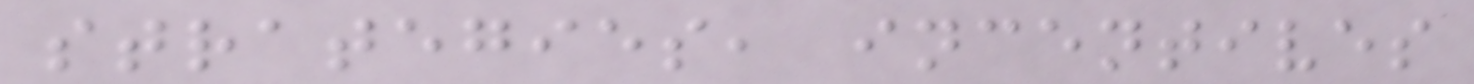strategies, incentives
